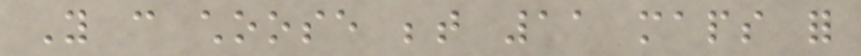You can choose between 11 maps for
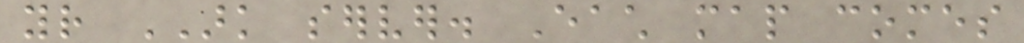your ARK server. Each map comes
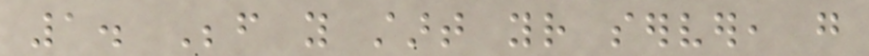1. Before you start your server, go
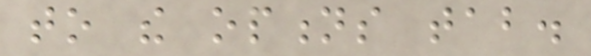to the options tab.
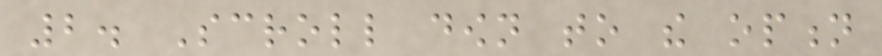2. Scroll down to the option
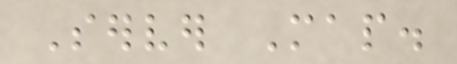Server Map.
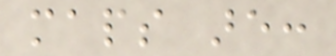maps are:
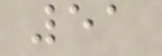51
